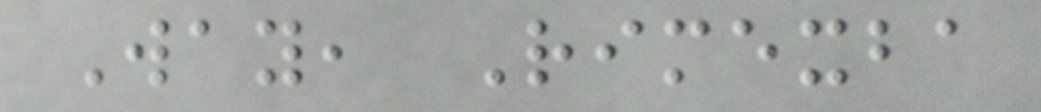Way, Rimexba
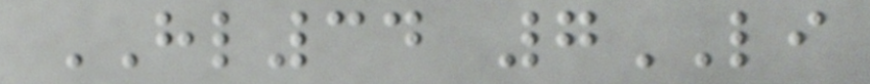HL34 7LI
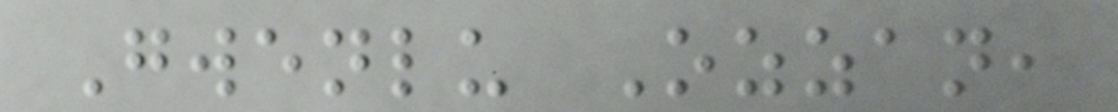Gwenlu Ozzan,
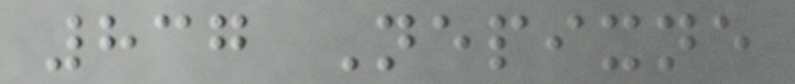837 Nepixne
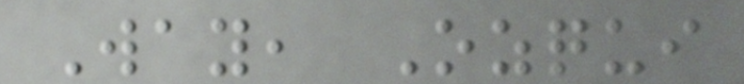Way, Ozqui
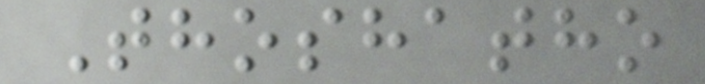Thoshatho
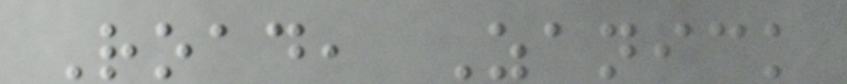Road, Zanick
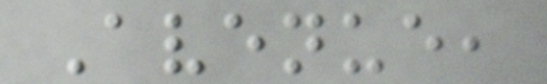Avenue,
